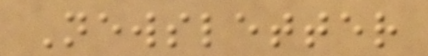Newsletter
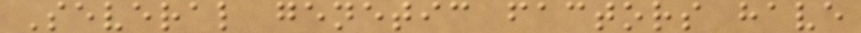Several genetic factors have
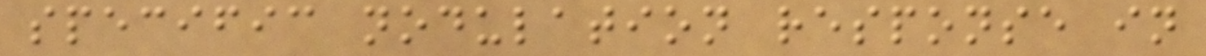specific nodulation response in
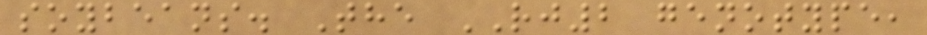soybeans. The RJ2 genotype,
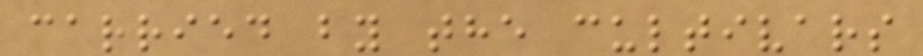carried by the cultivars
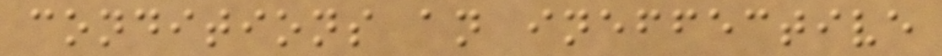conditions an ineffective
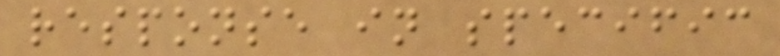response in specific
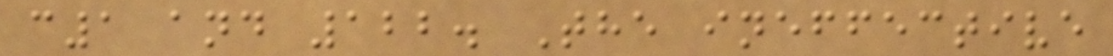c1 and 122. The ineffective
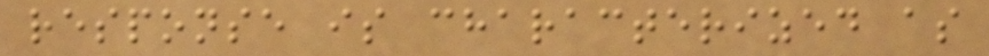response is characterized as
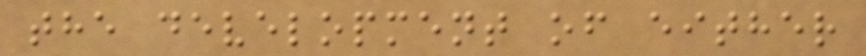the development of either
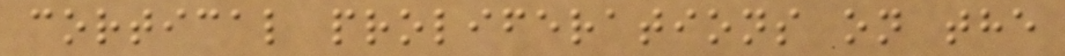cortical proliferations on the
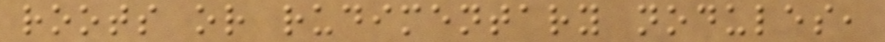roots or rudimentary nodules,
